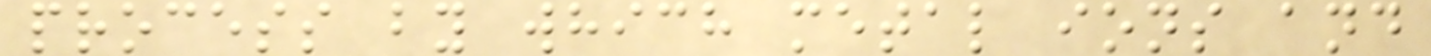process by which metal ions and
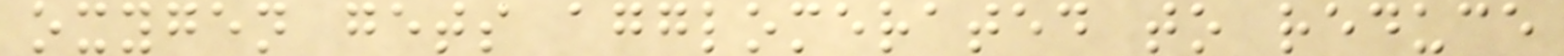oxygen gets agglomerated to reduce
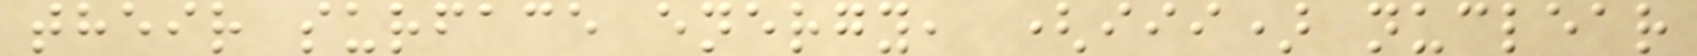their surface energy, (iii) nuclear
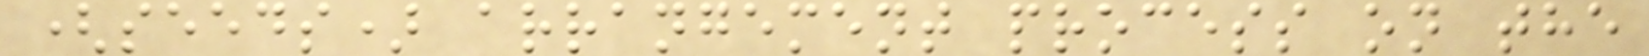(seeds) arrangement process on the
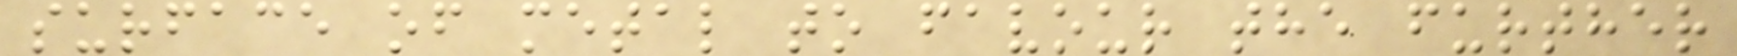surface of metal to favour the further
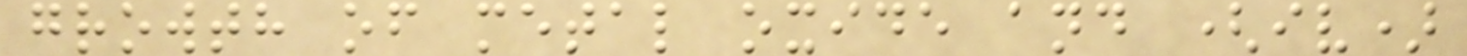growth of metal oxide and (iv)
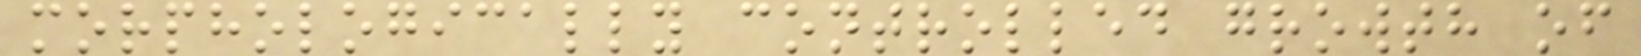morphologically controlled growth of
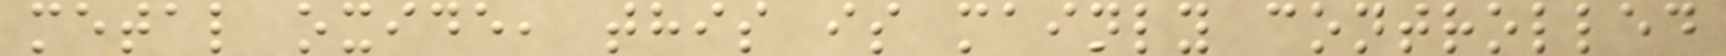metal oxide, this is mainly controlled
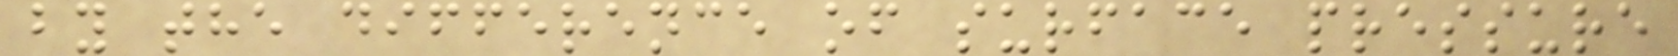by the difference of surface pressure
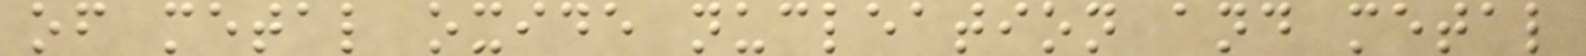of metal oxide nucleation and metal
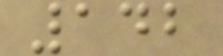142
